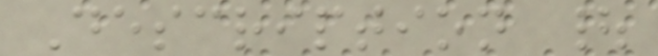Description |
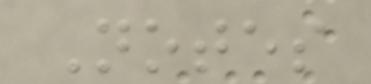Notes
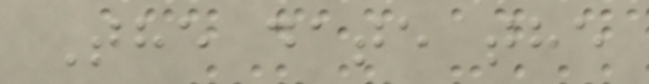The date the
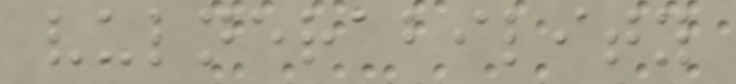vulnerability
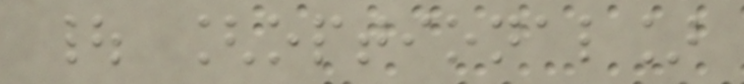| [optional]
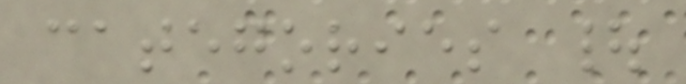categories |
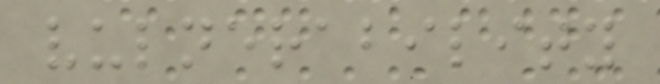vulnerability
